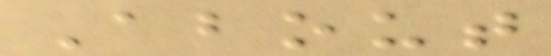About
